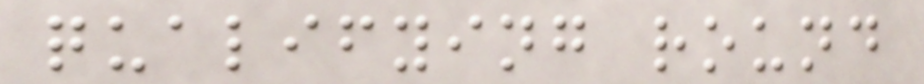qualifying round
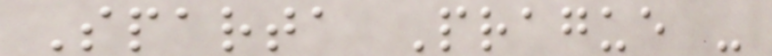Sparta Prague -
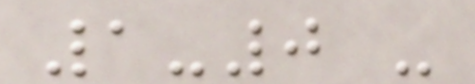1-0 -
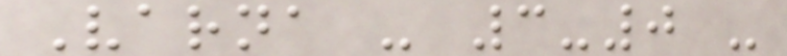Varna - 3-0 -
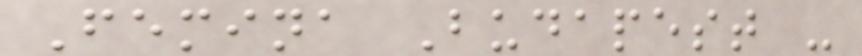Femina Budapest -
